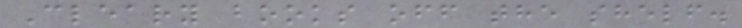Cleary books off the shelf.
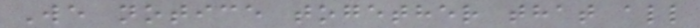We notice together that all
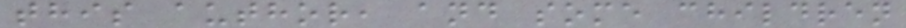this author, and some children
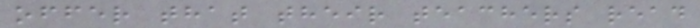offer that their teachers read
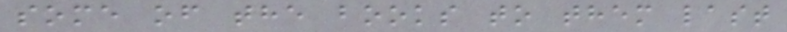some of the books to them last
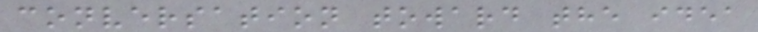conversation toward the idea
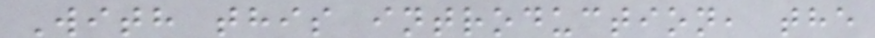With this introduction, the
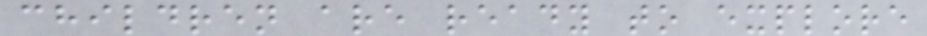children are ready to explore
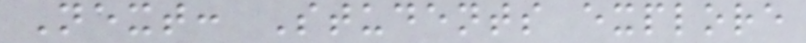Next: Students explore
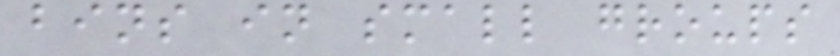bins in small groups
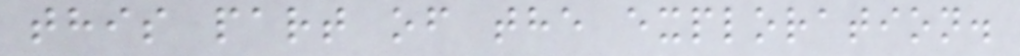this part of the exploration.
